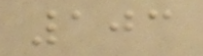103
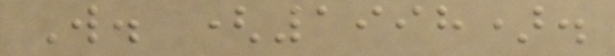W. (1998).
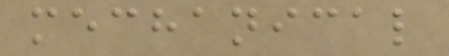mechanical
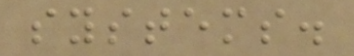systems.
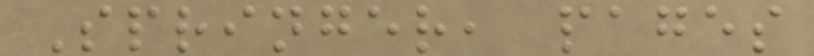Springer, pages
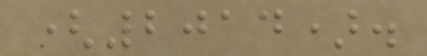(2014).
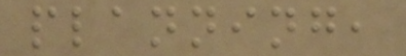planning,
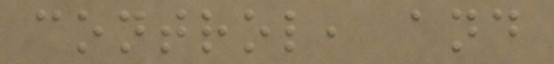control, and
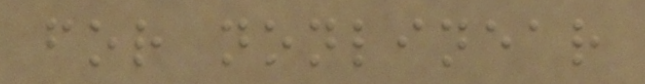for nonlinear
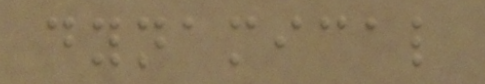dynamical
